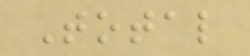Total
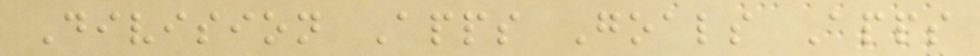Division Apps Goals Apps
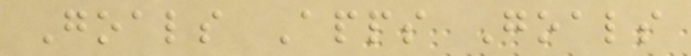Goals Apps Goals
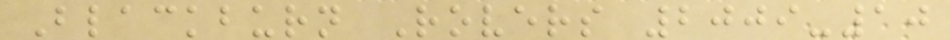Blackburn Rovers 2009-10
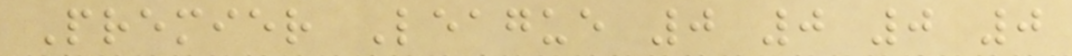Premier League 0 0 0 0
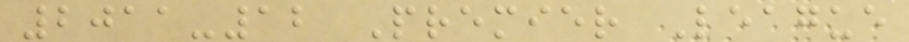2011-12 Premier League
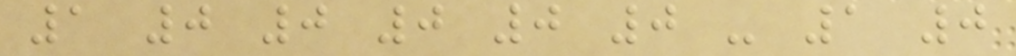1 0 0 0 0 0 - 1 0
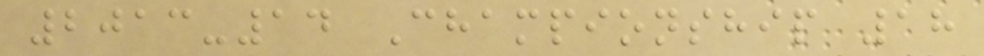2013-14 Championship 18
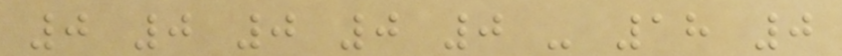0 0 0 0 0 - 18 0
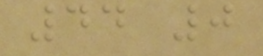44 0
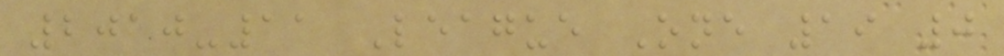2010-11 League One 19 0
